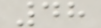48
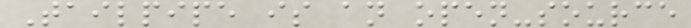Tailpipe is an open-source
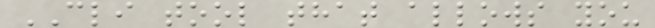CLI tool that allows you
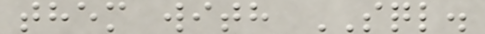them with SQL.
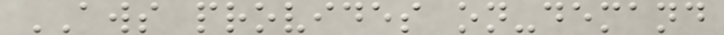AWS provides on-demand
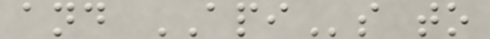and APIs to
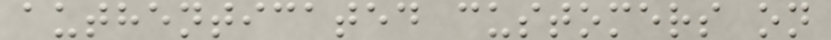authenticated customers on
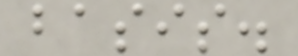basis.
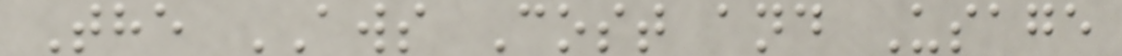The AWS Cost and Usage
